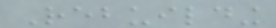Rebuilding
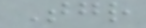Together
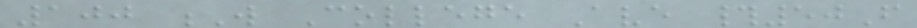100 W College Ave #50F
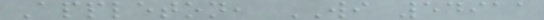Appleton, WI 54911
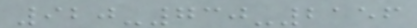920-730-2156
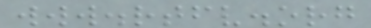www.rtfv.org
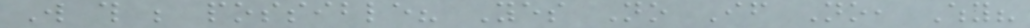Will this be possible? Yes No If No, Why?
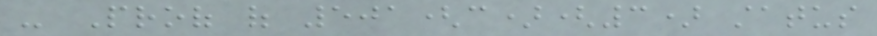- Proof of 501(c)(3) status
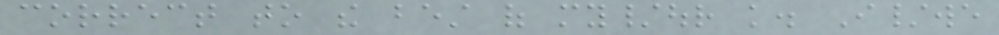correct to the best of my/our knowledge. I/we
